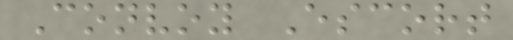Convoy Escort
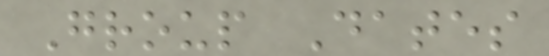Group Dates
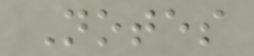Notes
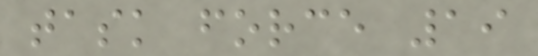task force 19
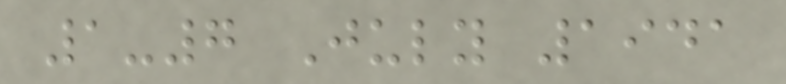1-7 July 1941
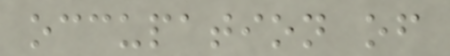occupation of
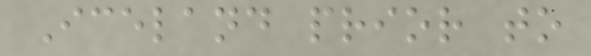Iceland prior to
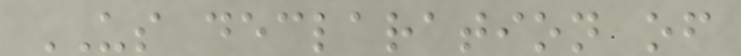US declaration of
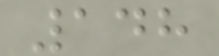148
